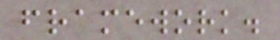framework.
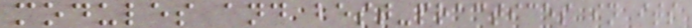modules and best-practices in its
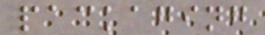packaging
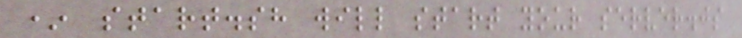* start.sh will start your server.js
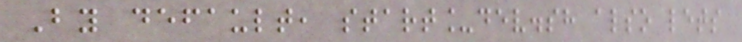By default, start_dev.sh also lets
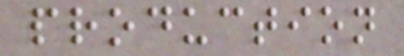production
